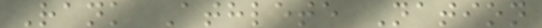Rank Athlete Nation
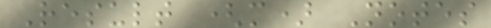Result (m) Notes
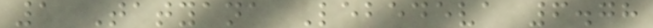1 Tatyana Lebedeva 6.78
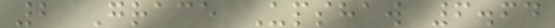2 Grace Upshaw 6.64
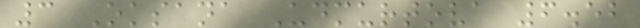3 Oksana Udmurtova 6.52
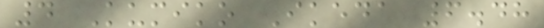4 Kumiko Ikeda 6.48
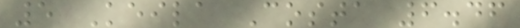5 Keila Costa 6.46
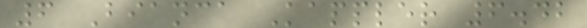6 Bianca Kappler 6.42
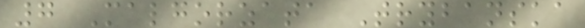7 Malgorzata Trybanska
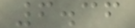6.36
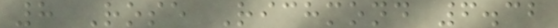8 Rose Richmond 6.32
